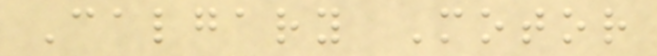Calgary Motor
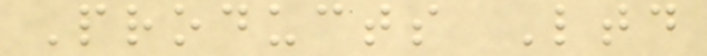Products Ltd
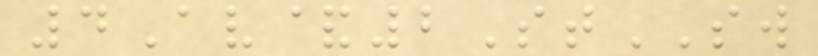4Av&2StSW
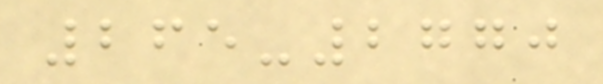265-2770
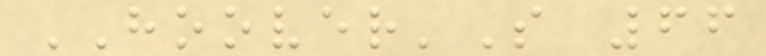HOOVER'S 66
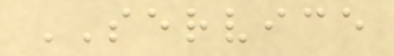SERVICE
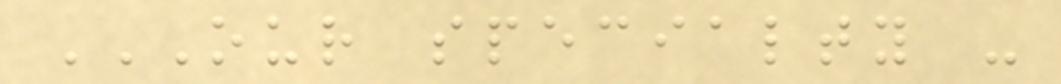OUR SPECIALTY -
